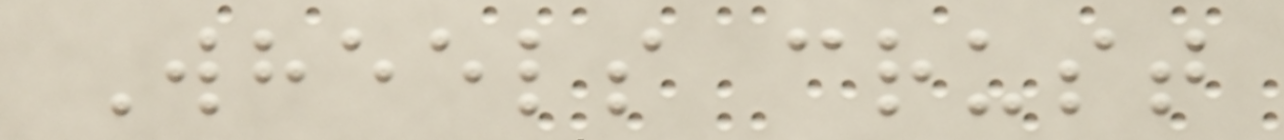Wheels crust
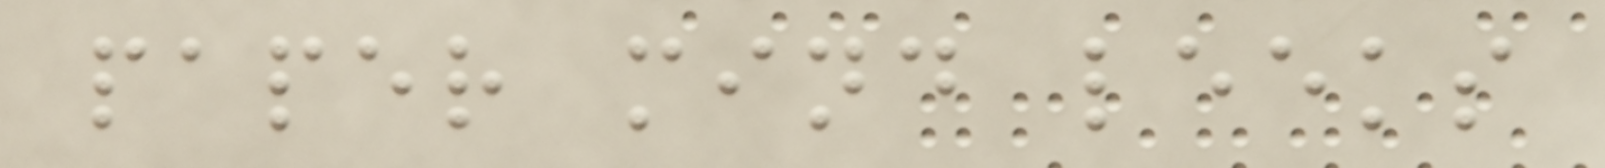paper mind leeks
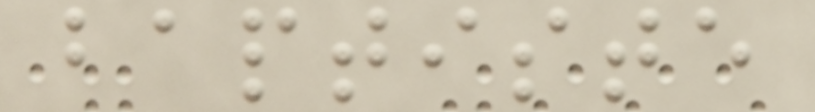baptiste
